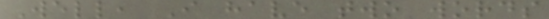Well, I have two words
